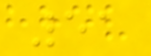51
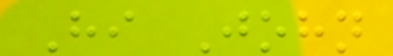Hi John
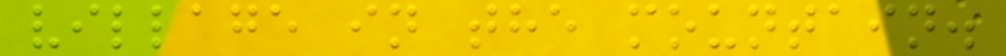village in the mountain.
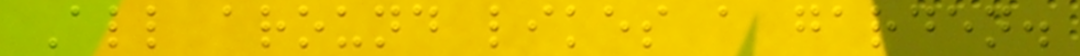All around likes a garden.
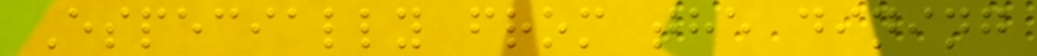Especially from the dining
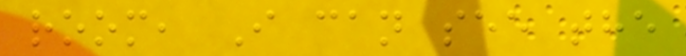room, I can see the
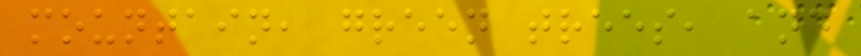mountain, green trees, and
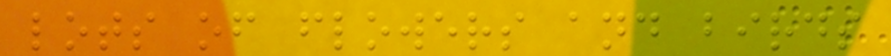lots of flowers and birds
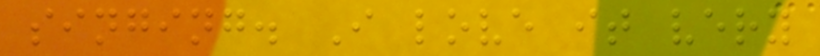singing. I love it very
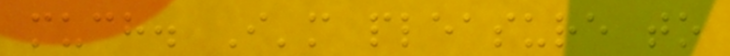much. I'm pleasure to
